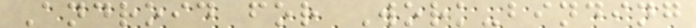Android for Work-binding
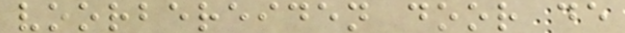voorbereiden door de
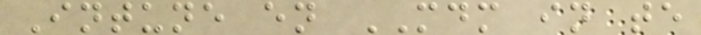Intune en MDM in te
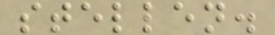stellen.
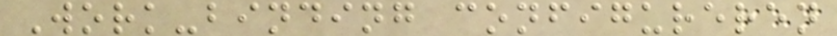Work-binding configureren
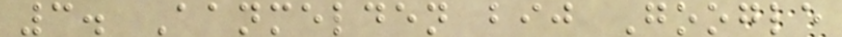3. Aanmelden bij Google
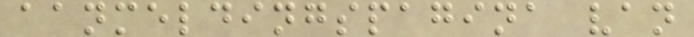aanmeldingspagina van
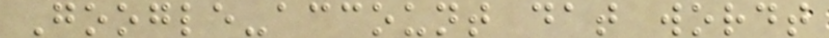Google-account dat wordt
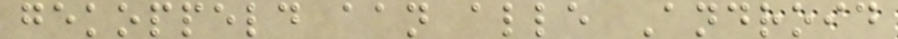gekoppeld aan alle Android
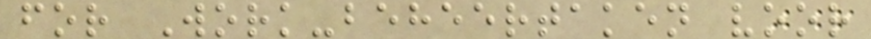for Work-beheertaken voor
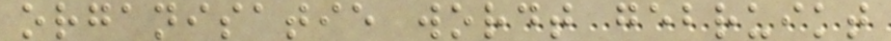organisatie wordt gebruikt
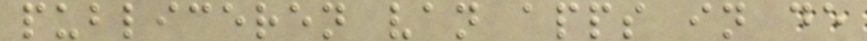publiceren van apps in de
